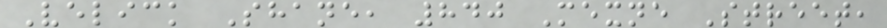Velick Shane, 840 Mexne Street,
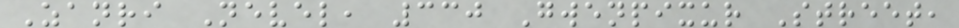Zanri Nevel, 330 Gwenpixur Street,
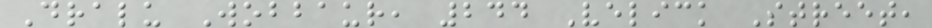Dralu Wobbaur, 244 Velick Street,
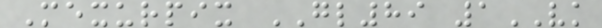Mexurpix GL89 1VK
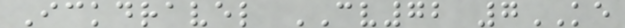Ickdravel CV72 7KE
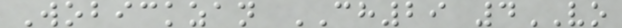Wobickzan CH29 4VO
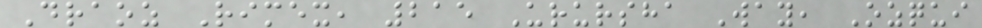Draoz Rimex, 215 Urursha Way, Ozqui
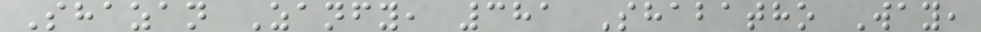Shazan Zanfy, 381 Shabatho Way,
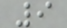9
